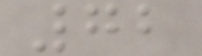72
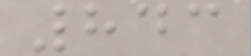843
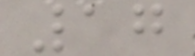17
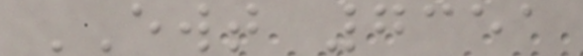EWT 7351
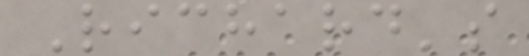Richard's
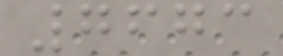7673
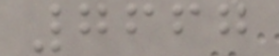7667
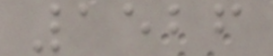1526
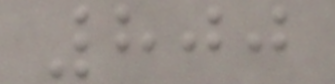800
